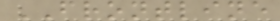FRONTLINE
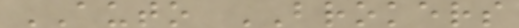AUTO BROKERS
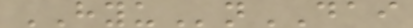HYUnDAI
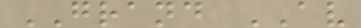GRAND AV
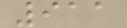911
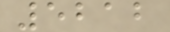5212
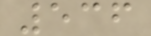536
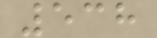538
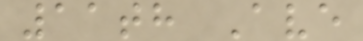11th Ave
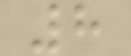8
